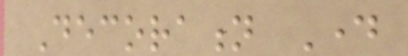Decoration Day
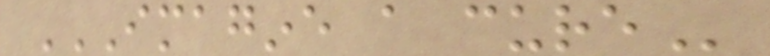IMAGINE A CURE
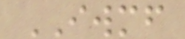IWMF
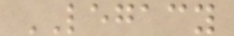LEGACY
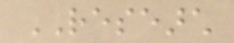RESEARCH
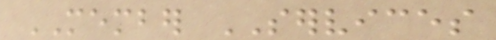MEMBER SERVICES
